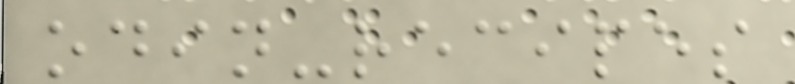odin-recipes
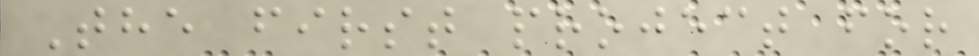The first project for
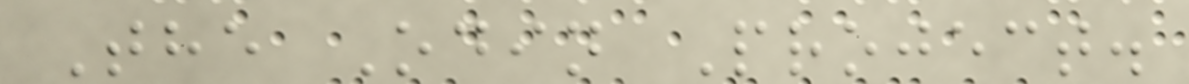The Odin Project.
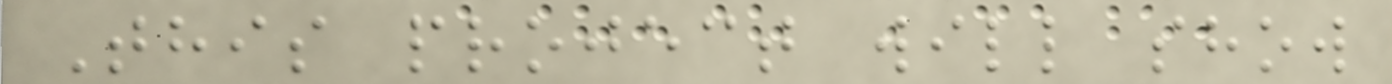This project will show
